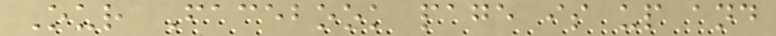Our Facebook page is up and
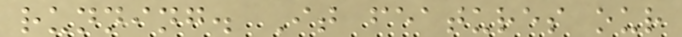running. It features our
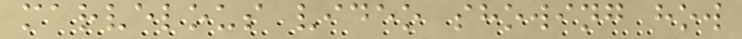marvelous video showing how
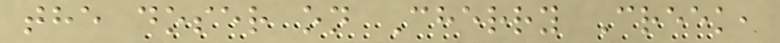the doser on Cherry Creek,
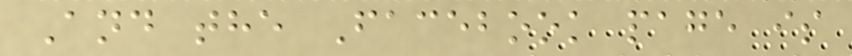And the Facebook page is
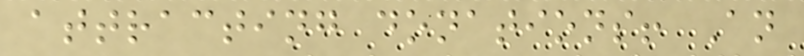attracting donations! An
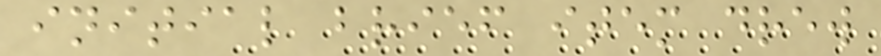initial brief item drew
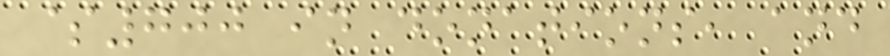$700 in donations, and
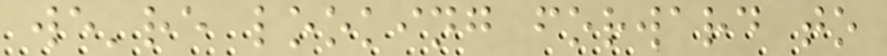we're looking forward to
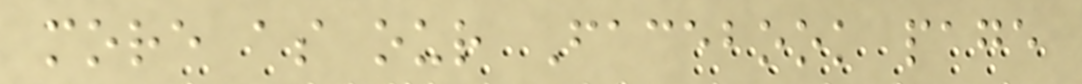more as our Facebook page
